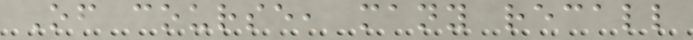Of course, many recall
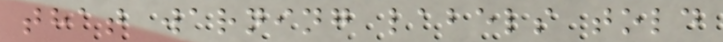that warning labels told
